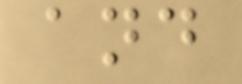and
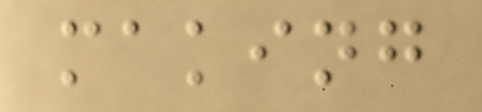making
